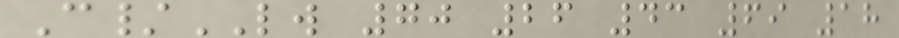C/LW 70 26 43 69 18
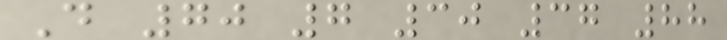D 70 7 30 37 88
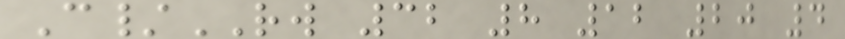C/RW 32 8 12 20 4
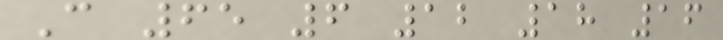C 65 6 12 18 16
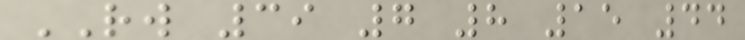RW 39 7 8 15 44
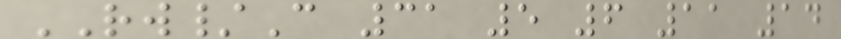RW/C 31 5 6 11 14
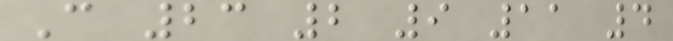C 23 2 9 11 4
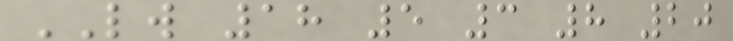LW 18 5 3 8 20
